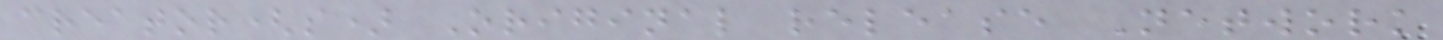creator(s) Original release Network
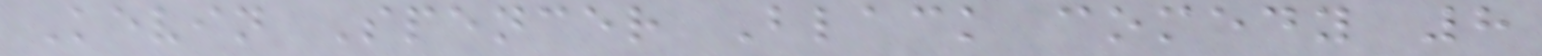Kevin Spencer Black comedy 8
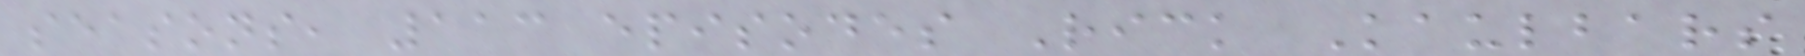seasons, 113 episodes Rick Kaulbars
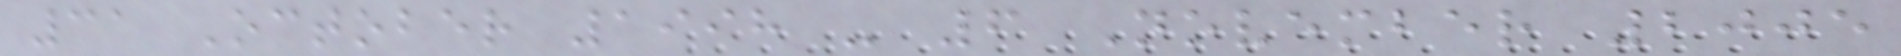31 October 1998 - 6 November 2005
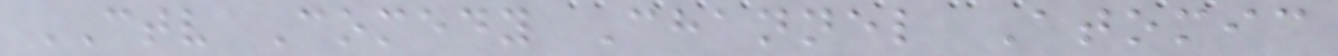CTV Comedy Channel Atomic
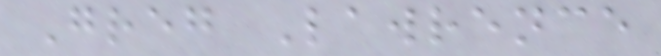Greg Lawrence
